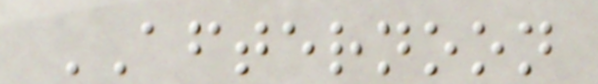AFTERNOON
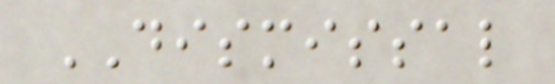DISMISSAL
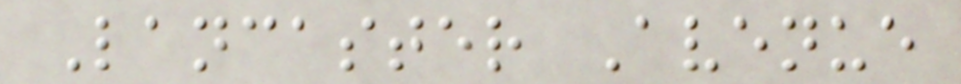Lancaster Avenue
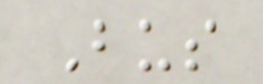Bus
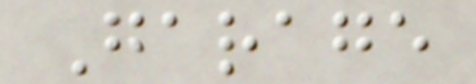Garage
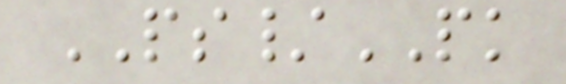PS/PK
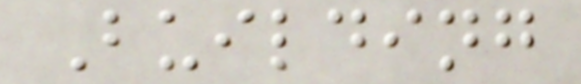Building
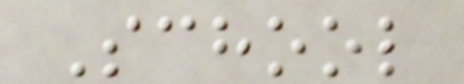School
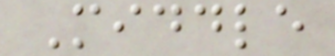Middle
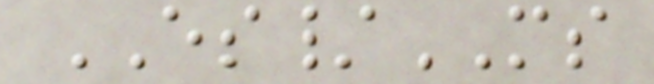ES/MS
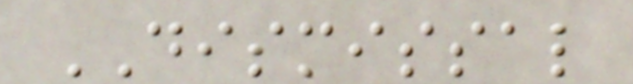DISMISSAL
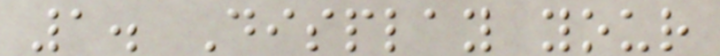1. Display your
